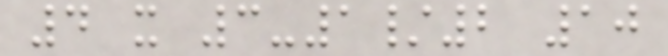4 x 3-1/2 10
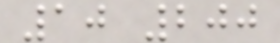10 200
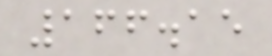166.15
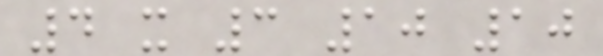4 x 3 10 10
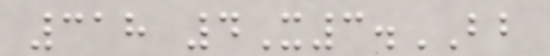318 4X3.BB
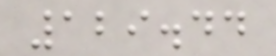129.44
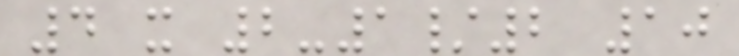4 x 2-1/2 10
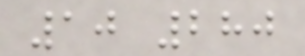10 280
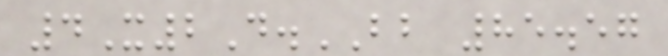4X2D.BB 85.57
